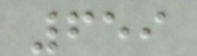659
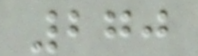270
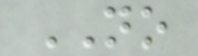NO
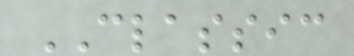CLASSIC
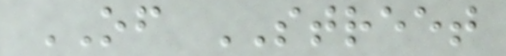OF STREET
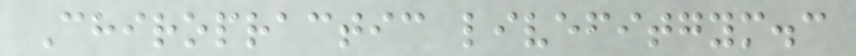Chiropractic livefitgym.c
